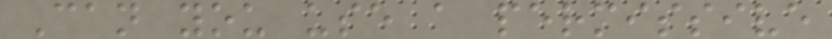Can you use a permissive
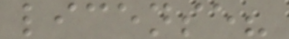license?
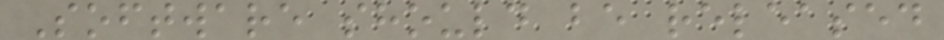Software should be released
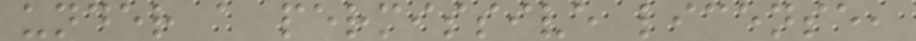under a permissive license,
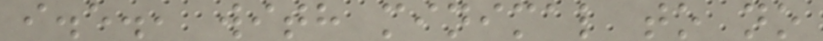i.e., with minimal to no
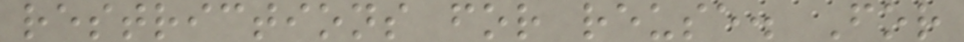restrictions for reuse. For
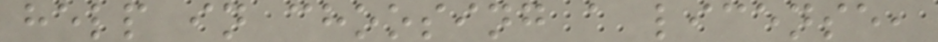help in choosing a license,
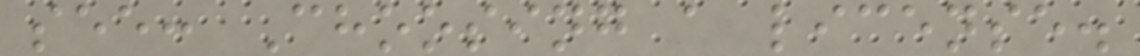see: Choosing a license.
